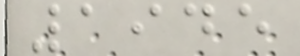1945
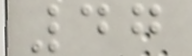47
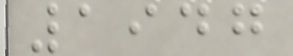1947
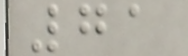71
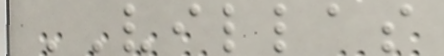VILLAS
